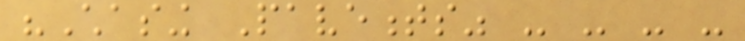"Chasing Pavements" - - - -
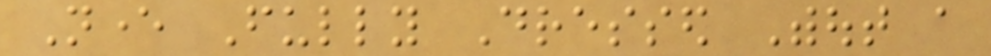Never Fully Dressed Without a
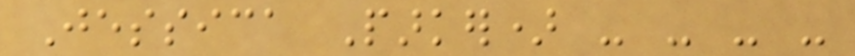Jessica Parker) - - - -
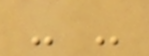- -
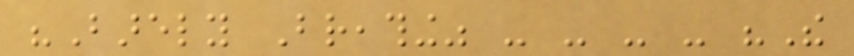"Barely Breathing" - - - - "The
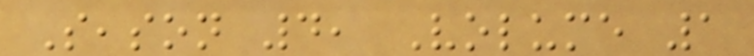Season 4, Volume 1
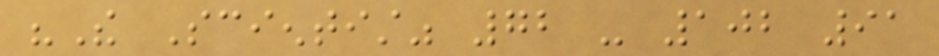"The Scientist" 72 - 102 91
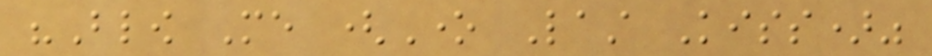"Blow Me (One Last Kiss)"
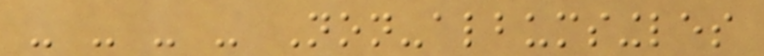- - - - Non-albumsingles
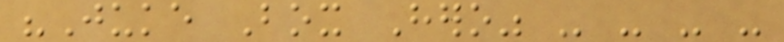"Juke Box Hero" - - - -
